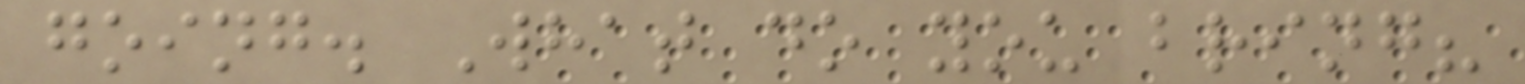going. What do you bring?
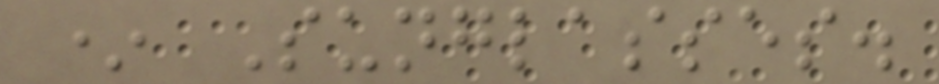* Sunglasses.
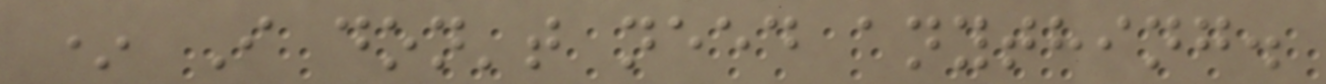* I don't need anything.
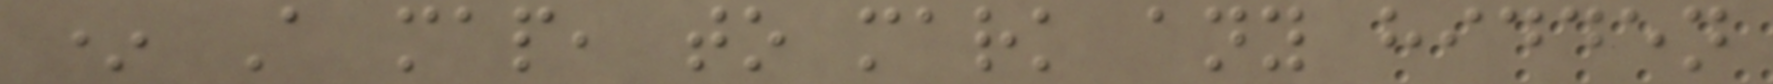* A map, to mark any hidden
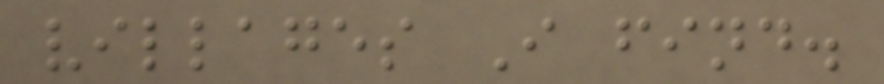villages I find.
